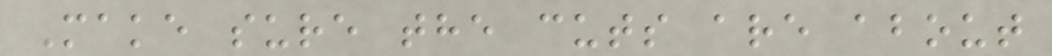Make sure the cuts are about
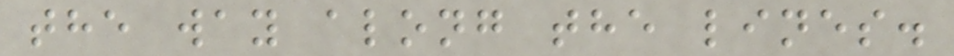the way along the lines.
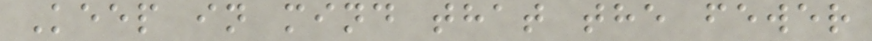Keep in mind that the fewer
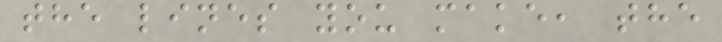the lines you make, the
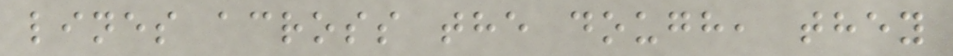lines across the dough, they
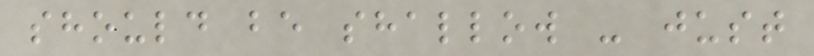should be shallow - just
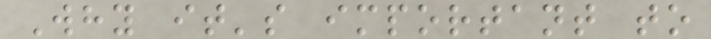Why it's important to
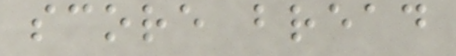score bread
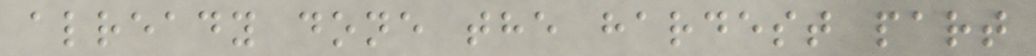already done the hardest part
